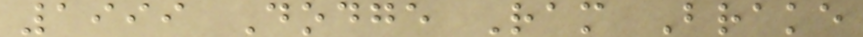1999 Dodge Ram Brake
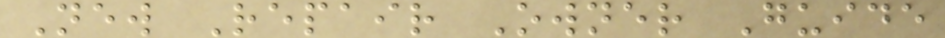New Repair Owner Guide
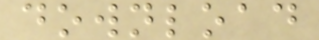download
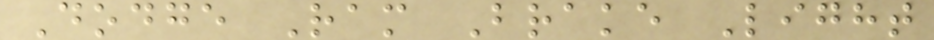Dodge Ram Brake Light
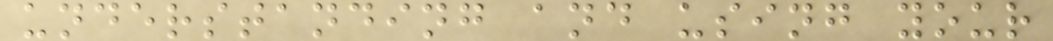understanding and using your
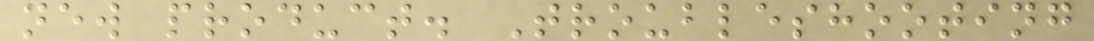new product. Troubleshooting
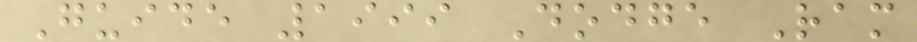Guide 1999 Dodge Ram
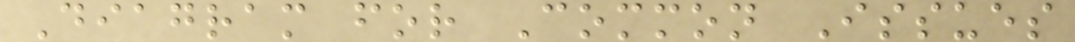Diagram for Common Issues
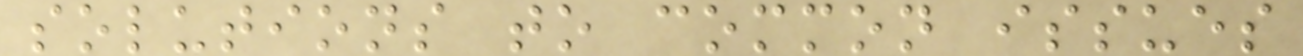solutions to common issues
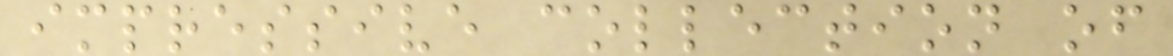impressive collection of
